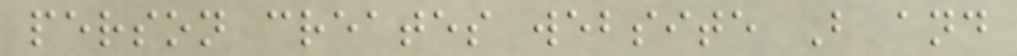person creates website B and
